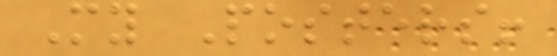My Posters!
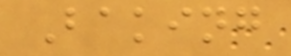Baking
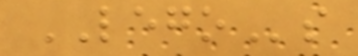LEGOs
